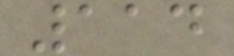114
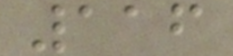116
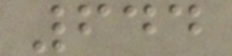644
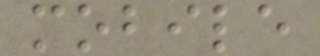mobile
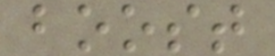boost
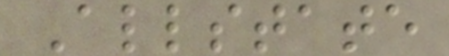Allstate
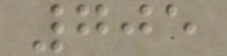705
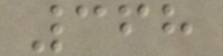368
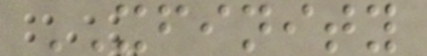XFINITY
